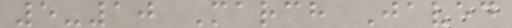5-10 March Javed
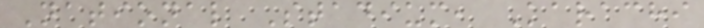National Stadium, Karachi
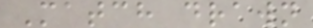Match drawn
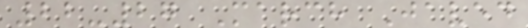22-27 March Javed
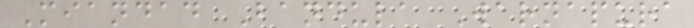Miandad Bandula Warnapura
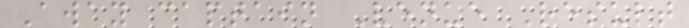Away captain Venue Result
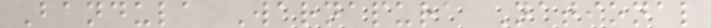Bandula Warnapura National
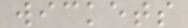wickets
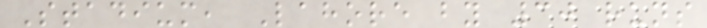Stadium, Lahore by 30 runs
